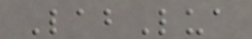LabLua
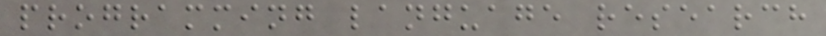programming language research
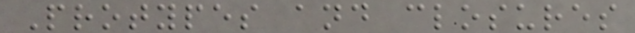Protypes and closures
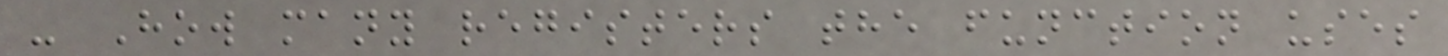- How many registers the function uses
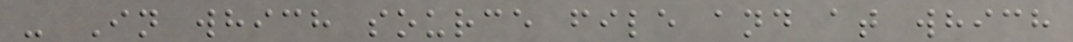- In which source file and at which
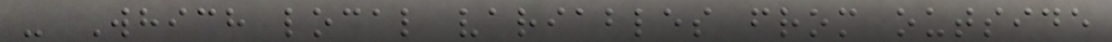- Which local variables from outside
